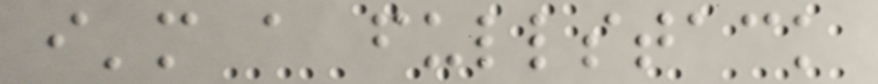i'm a fullstack
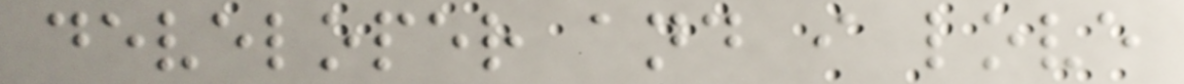developer and i love
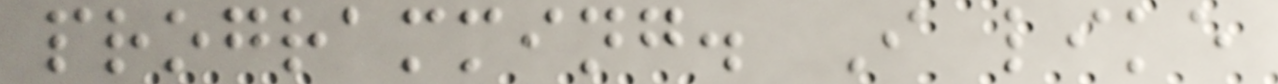programming. I like
